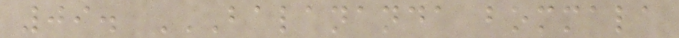09. BALANANDA BOMMALA
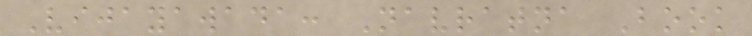Vijayawada: Navratna Book
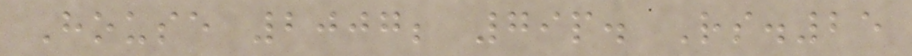House 2007; 79p. Rs.25
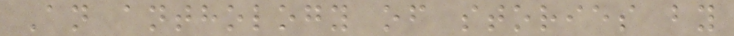An anthology of stories by
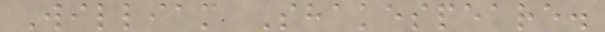William Shakespeare.
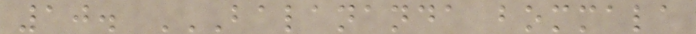10. BALANANDA BOMMALA
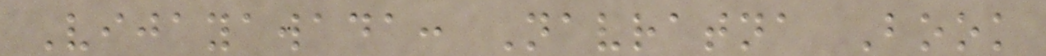Vijayawada: Navratna Book
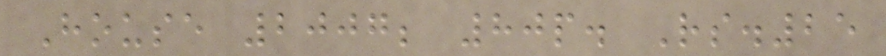House 2007; 80p. Rs.25
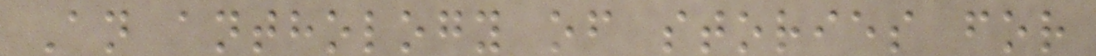An anthology of stories for
